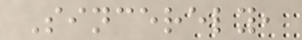Sincerely,
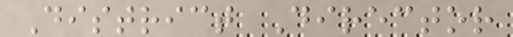District Director
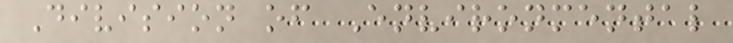Division of Environmental
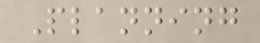Planning
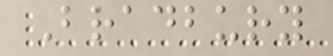Bradbury
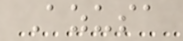Azusa
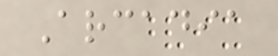Arcadia
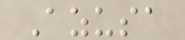Azusa
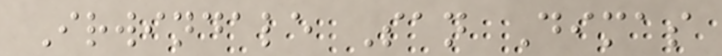Irwindale San Dimas
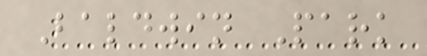Baldwin Park
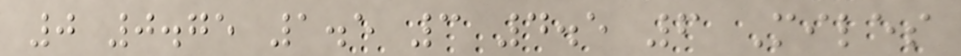0 0.75 1.5 3 4.5 6 Miles
